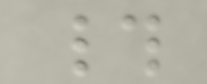#
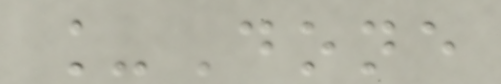_Done
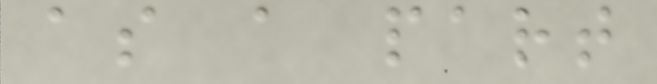as a part
